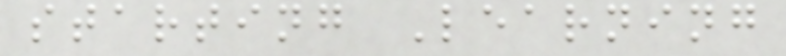starting Learning
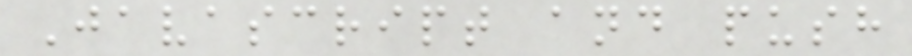Javascript and push
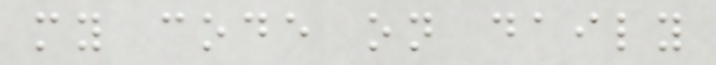my code on daily
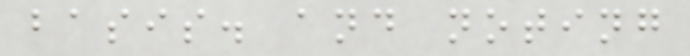basis. and noting
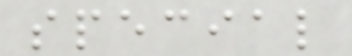special
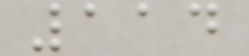114
